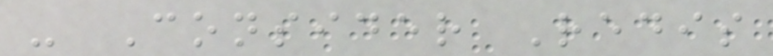- Consider Redis
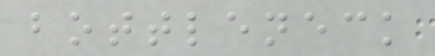bottleneck
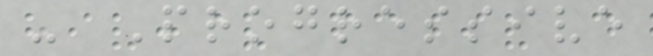- Progressive
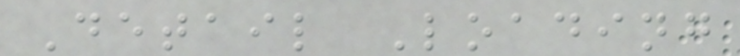Detail Loading
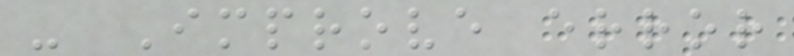- Improve error
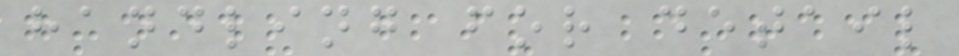handling for detail
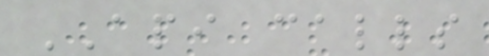API calls
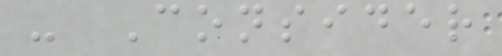- Consider
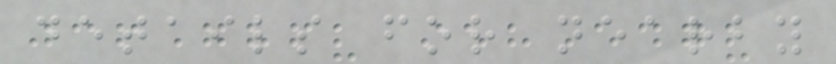details for nearby
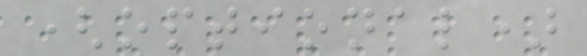(optional)
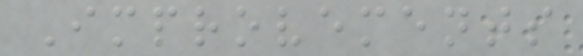Improvements
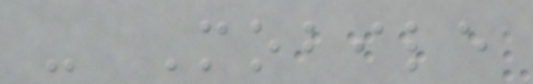- Mobile
